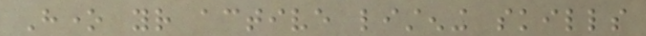Hone your active listening skills
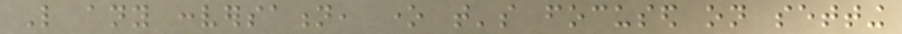Like any conversation, one that's focused on setting
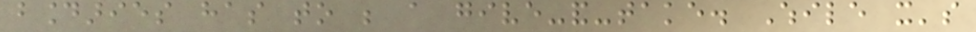boundaries has to be a give-and-take. While it's
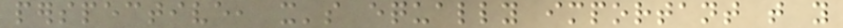perspective, it's equally important that you
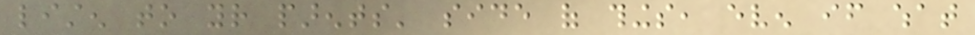listen to your parents' side of things, even if what
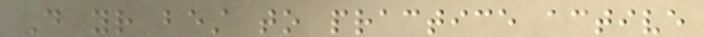Do your best to practice active
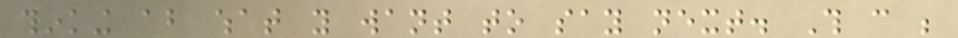thinking about what you want to say next. This can be
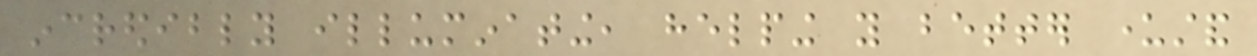incredibly illuminating, helping you better understand
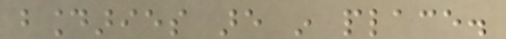boundaries are in place.
